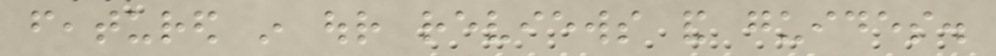featured in our reviews and guides.
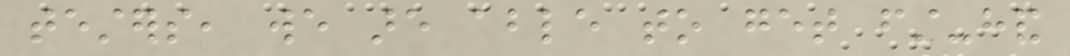testers, we are able to get first-hand
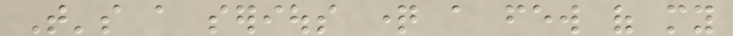That's a serious question a few of my
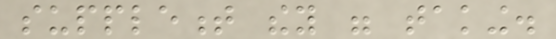supplement they were taking.
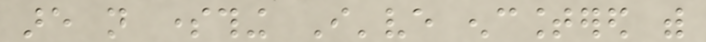are not something I've encountered with
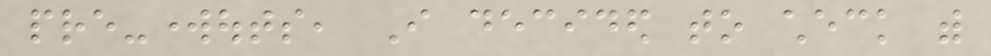pre-workouts, I decided to check with
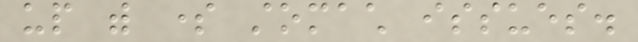up with some stomach issues.
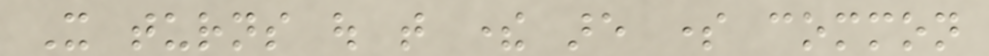It turns out that there are some common
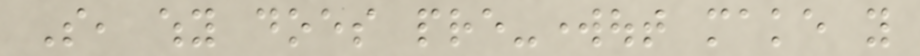So, why does pre-workout make you
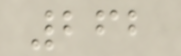262
